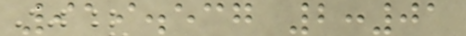919.537 2:01
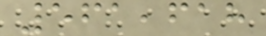561,618
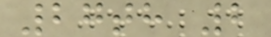27th 2
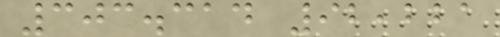303.314 92,221
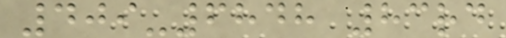409-6848 83rd
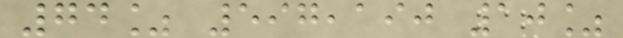74% 597,190 10%
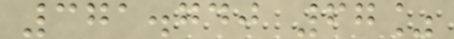371.740 67%
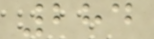284
